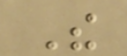The
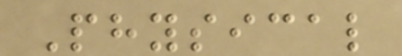Physical
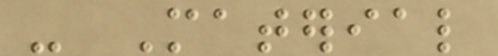- Material
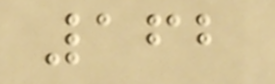162
